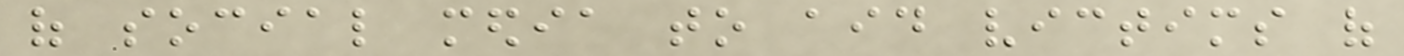of social media to aid victims of
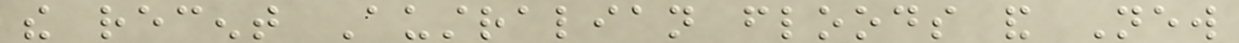the recent Australian floods and New
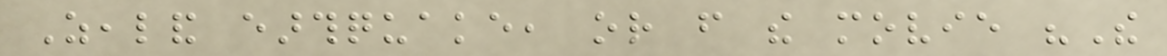Zealand earthquake, or from the movie "The
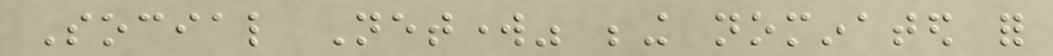Social Network" being nominated for
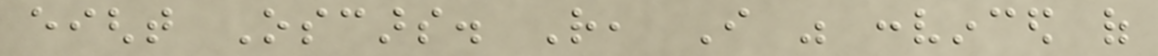eight Oscars. Rather, I was convinced of
